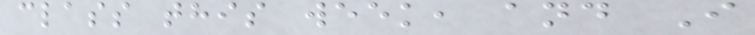class this week, and I
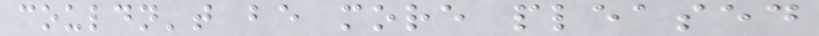couldn't be more pleased
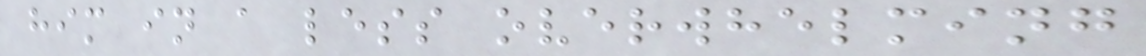him in a less overwhelming
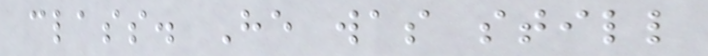class. He was still
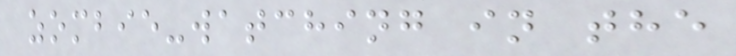zombie-watching in the
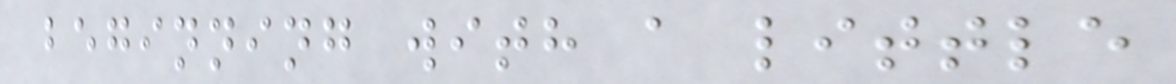beginning with a little
